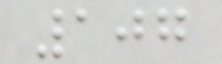107
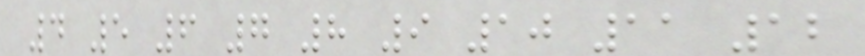4 5 6 7 8 9 10 11 12
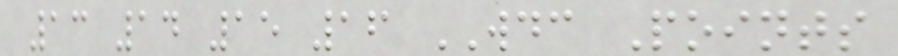13 14 15 16 WDC Points
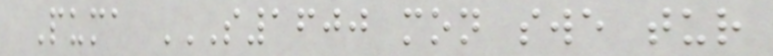Puma S1600 MON SWE TUR
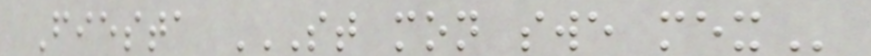Fiesta ST MON SWE MEX
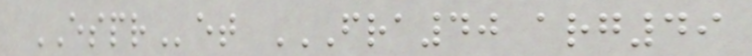ESPRet FRA40 ARG49
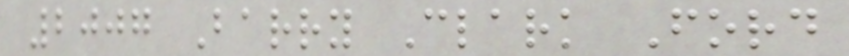2007 Barry Clark Ford
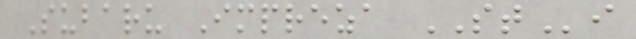Subaru Impreza STi
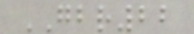GBR22
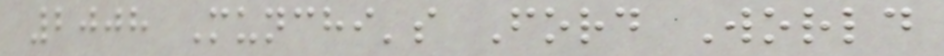2008 Munchi's Ford World
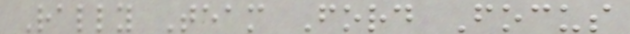Rally Team Ford Focus
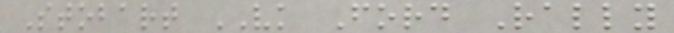Stobart VK Ford Rally
